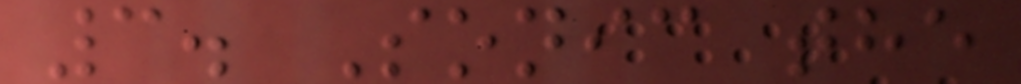3. Sonic the
